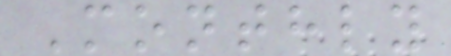Monthly
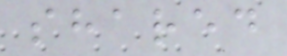shared
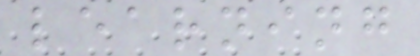learning
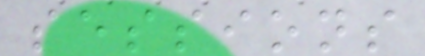sessions
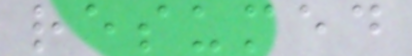resumed
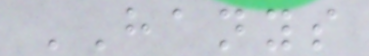HANYS
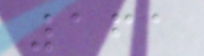161
